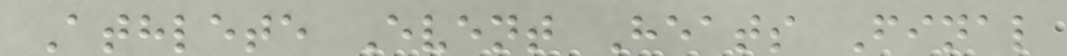Athlete Event Heats Final
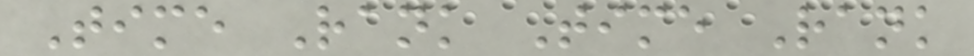Time Rank Time Rank
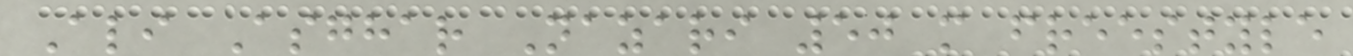Ali Asghar Nazari 50 m freestyle
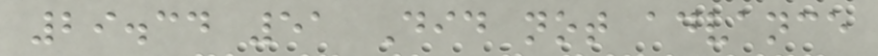29.34 51 Did not advance
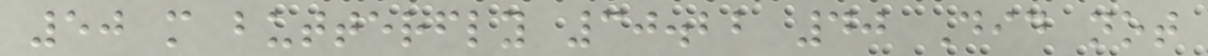50 m butterfly 30.22 40 Did not
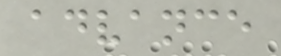advance
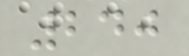240
